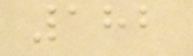182
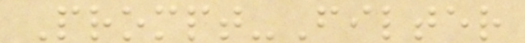Prompt-Filter
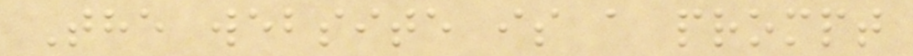The website is a prompt
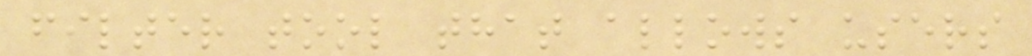filter tool that allows users
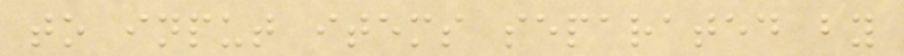to input items separated by
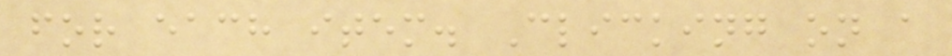for each item. Clicking on a
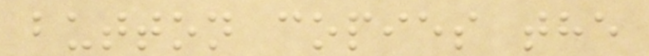button copies the
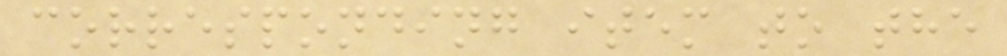corresponding item to the
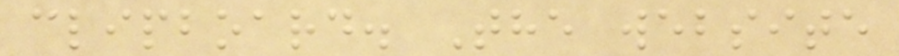clipboard. The website
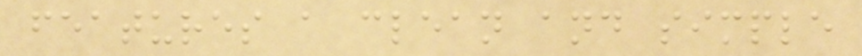features a clean and simple
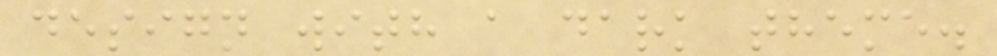design with a dark theme.
